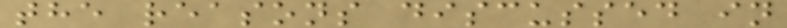the reasons discussed in
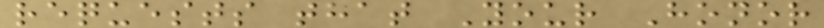requests that Your Honor
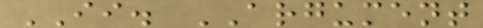II. ARGUMENT
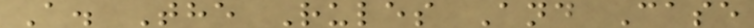A. The Rules And Case
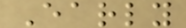Early
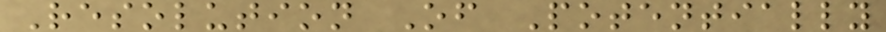Resolution Of Potentially
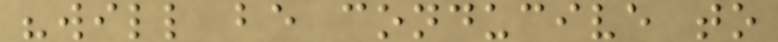"will be conducive to
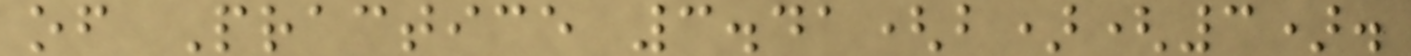of Practice 3.41(b)(3).
